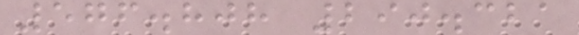576.808 290.321
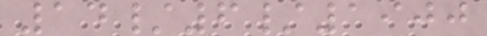14/6/1900
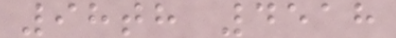98th 4518
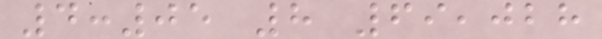4:05 8 69,028
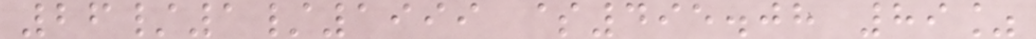26/1/1999 $495.08 89%
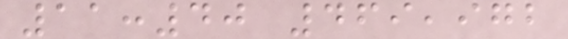11:40 469,972
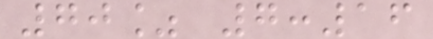70% 7:16
